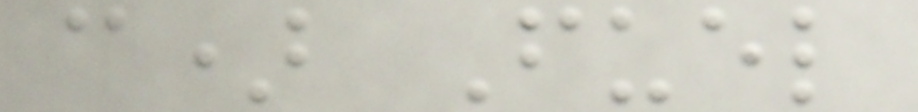c) Fuel
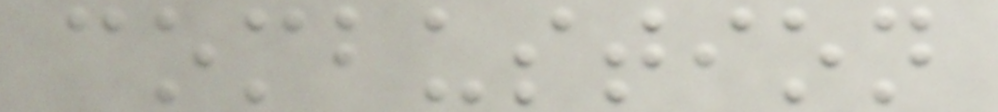combustion
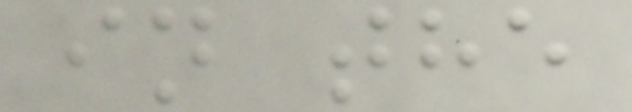in the
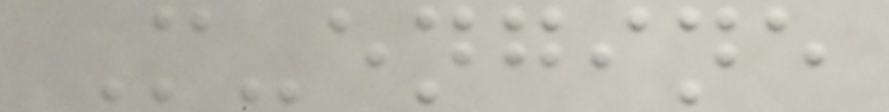M-engine
